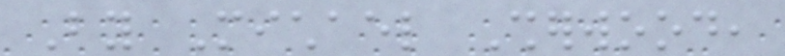By Michael Sherwood,
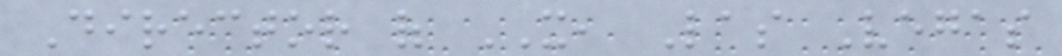Director of IT, Las Vegas
